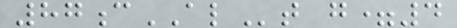87cALt g=4
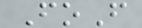FoF
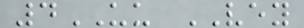4UU VEY
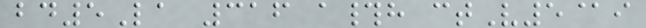bd5La 316 a#h ctV5@i
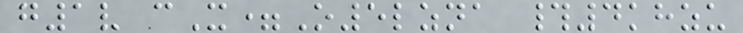g1v cX=O5lzna #4khzu
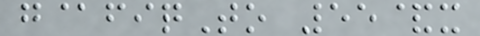g@fiqTo 55&x
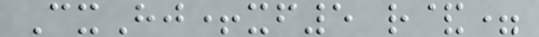CxHj+xf5 r&=
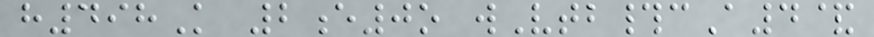h498K 2e0o wVtb#cA4&
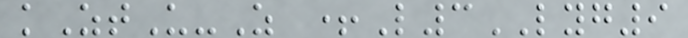kZtU-Z +L3LYG9
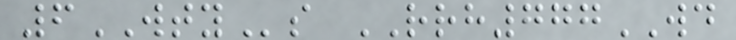6WTYs RRH777WD
